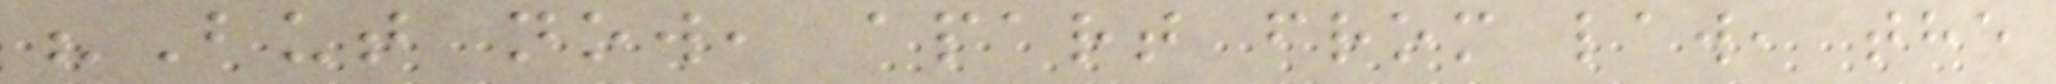"But now, apart from law, the
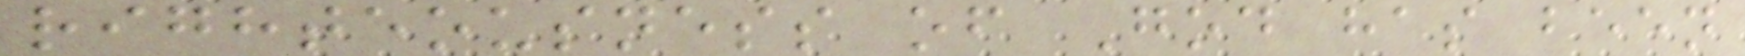righteousness of God has been
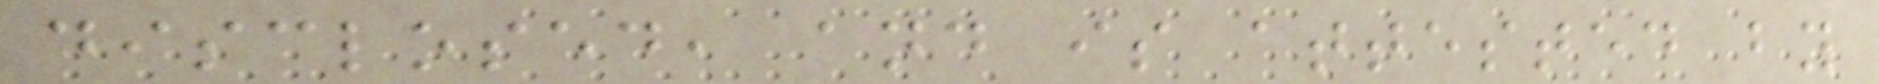disclosed, and is attested by
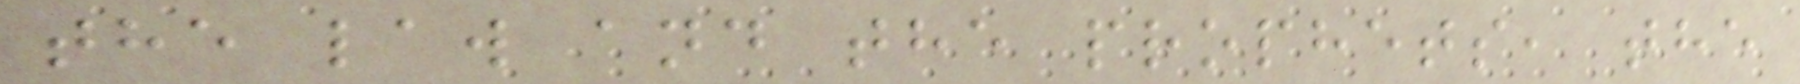the law and the prophets, the
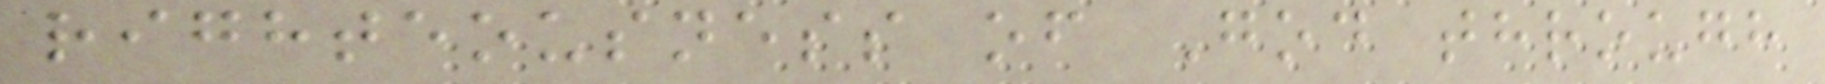righteousness of God through
